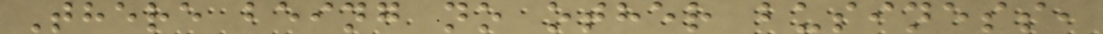There being no other business,
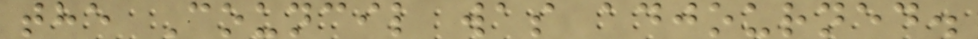the Council was adjourned.
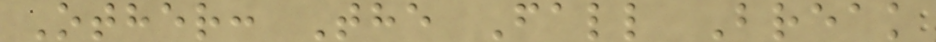Other: The Fall Break
